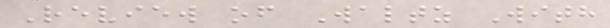Review of Waltz With
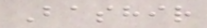Bashir
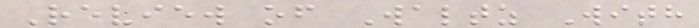Review of Waltz With
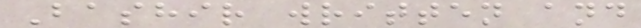Bashir written and
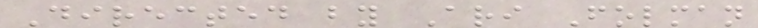Directed by Ari Folman
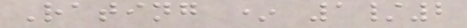Rating * 1/2
